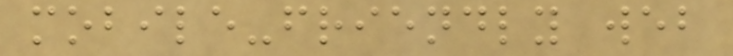mobile-friendly web
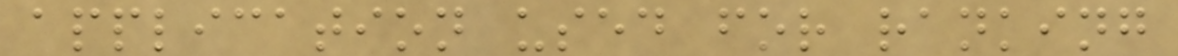application used for ranking
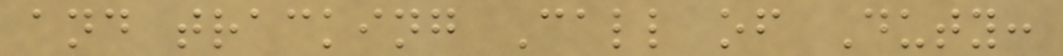and tracking Call of Duty:
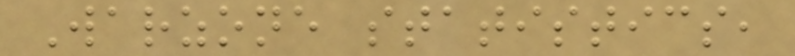Warzone statistics,
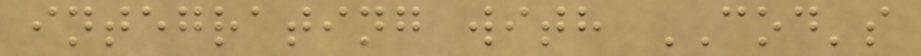integrating with COD's
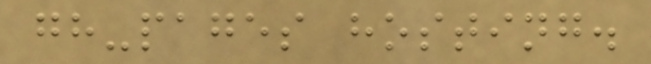gh-pages hosting.
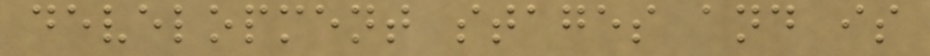development stages and is
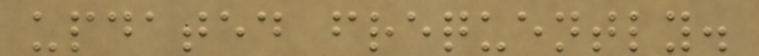updated frequently.
